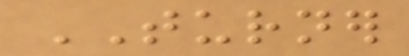TURNER
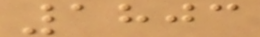1803
